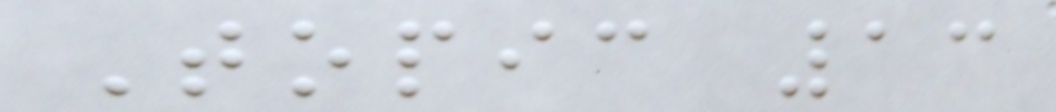Topic 13
